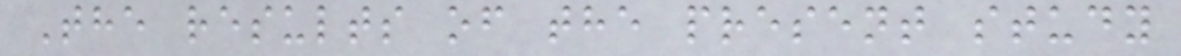The results of the present study
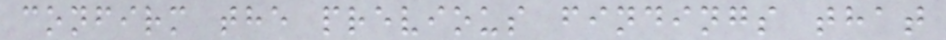confirm the previous findings that
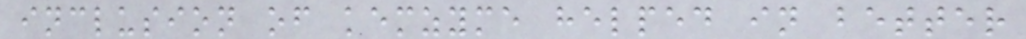inclusion of kemzyme helped in better
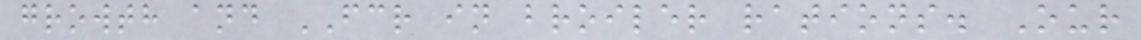growth and FCR in broiler rations. Our
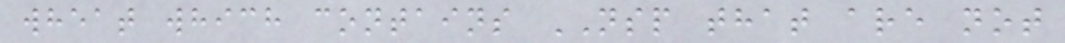wheat which contains NSP that are not
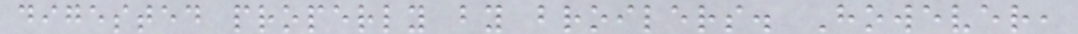digested properly by broilers. However,
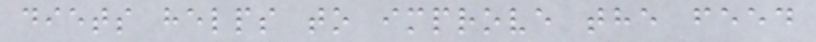diets helps to improve the feed
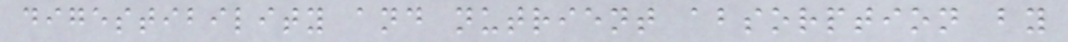digestibility and nutrient absorption by
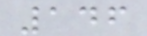146
